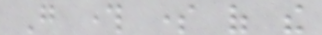Go through some of the
